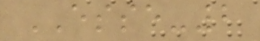ESSE-2
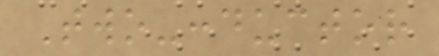Two-conductor
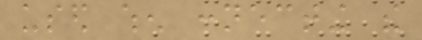used when connecting the
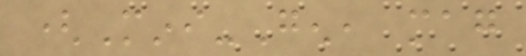(Mini-Gen, mag
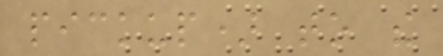pickup) to the
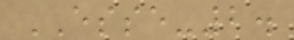ESSE-2.
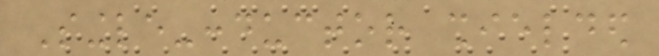Single-conductor shielded
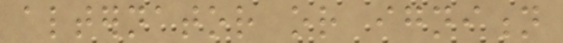alternator or ignition
